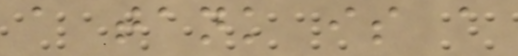a tank is a
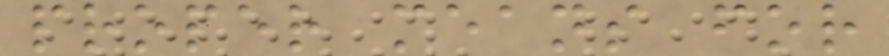proper means for
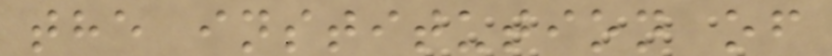the institution of
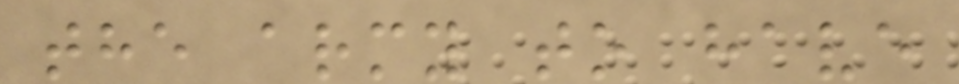the army to have
